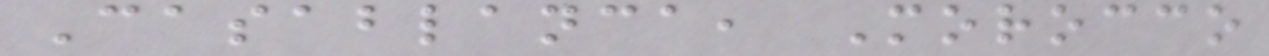Casablanca, Morocco
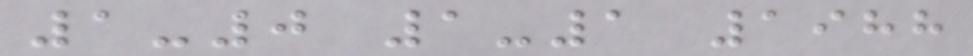1-0 1-1 1988
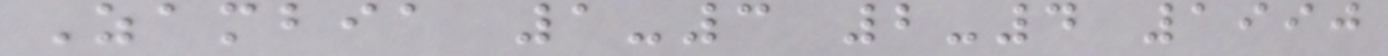Zambia 1-3 2-4 1990
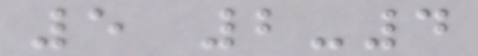5 2-4
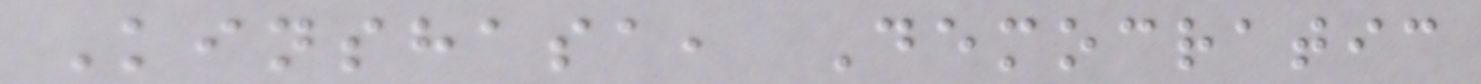Kinshasa, Democratic
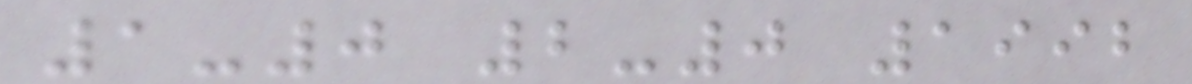1-0 2-0 1992
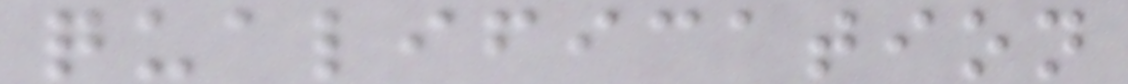qualification
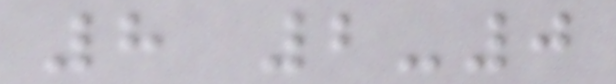8 2-0
